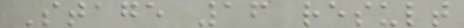Stage 16 result
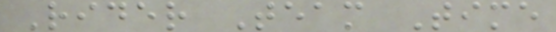Rider Team Time
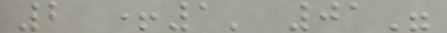2 +1' 01"
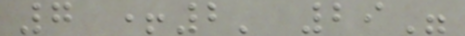7 +2' 29"
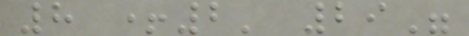8 +2' 29"
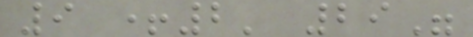9 +2' 29"
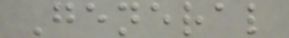General
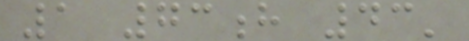1 73h 43'
